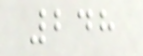248
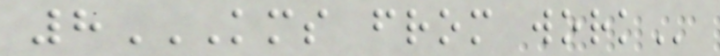8KMS FROM WORK
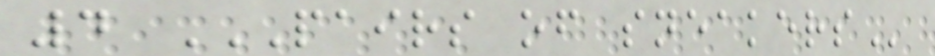4 PAIRS OF SNEAKERS
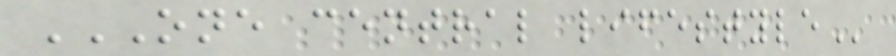ONE CENTRAL LIFESTYLE
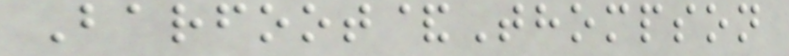Barfoot&Thompson
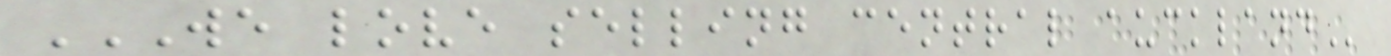WE LOVE SELLING CENTRAL AUCKLAND
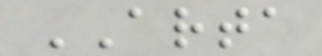ARTA
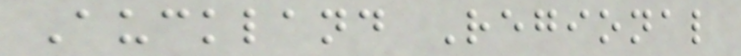Auckland Regional
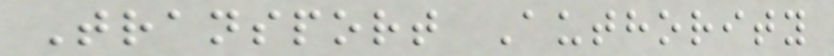Transport Authority
